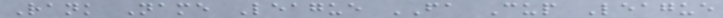Rank Name League FA Cup League
